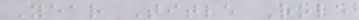Year Title Role
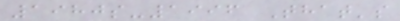1980s-1996 That's
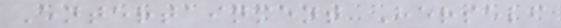Entertainment Herself
